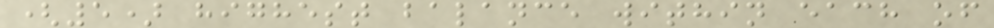(5) highest balance within each of
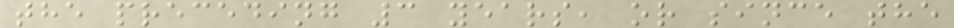the preceding 3 years, or since the
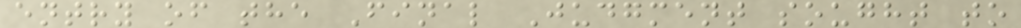entry of the Final Judgment sought to
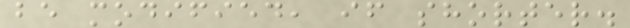be modified, if shorter.
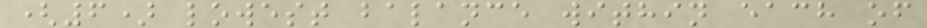(6) lowest balance within each of
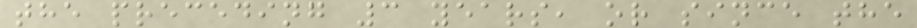the preceding 3 years, or since the
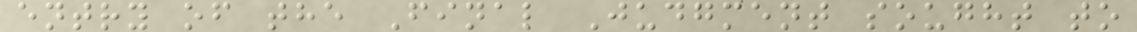entry of the Final Judgment sought to
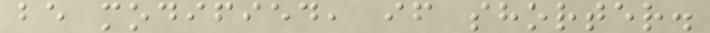be modified, if shorter.
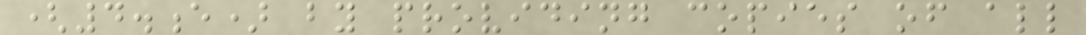(4.e) by providing copies of all
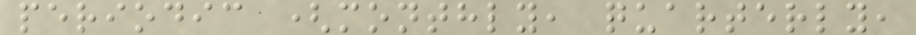periodic (monthly, quarterly,
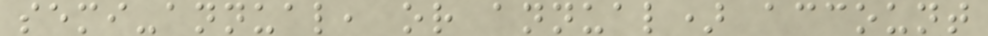semi-annual, or annual) account
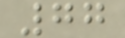77
